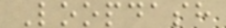Loopdash
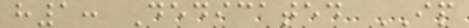h1: Dedicated IP
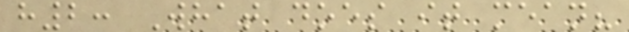h2: What does it mean?
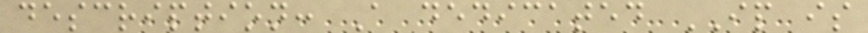description: A dedicated IP is
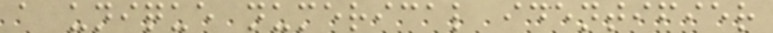a unique numerical identifier
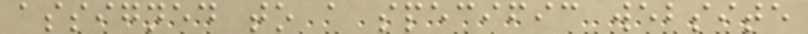assigned to a specific website
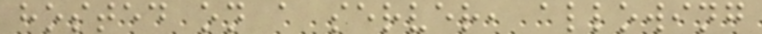hosted on a server, allowing
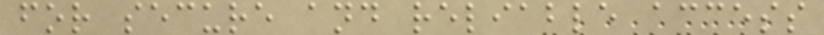for secure and reliable access
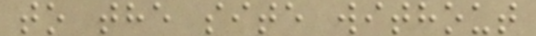to the site without
